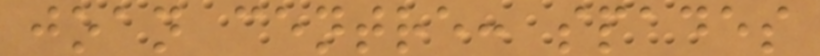joan centre: spades
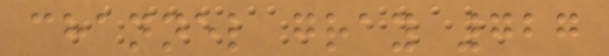channel gray 727
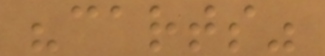"carts"
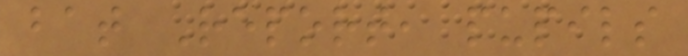bat Report, pupils
